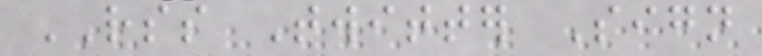RSS Twitter Sign
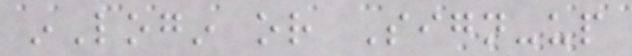inLogin or Sign-up
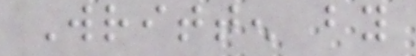Written by
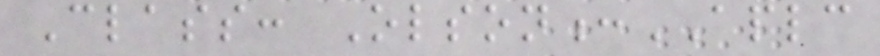Class: Olson:APLC
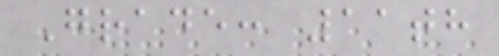Grade: 11th
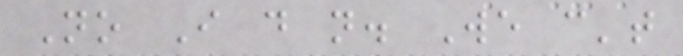No I do not. We can't
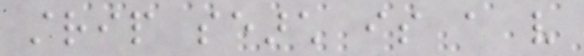strip search is a very
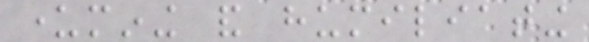undermining and humiliating
